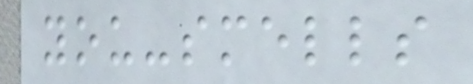you-smells
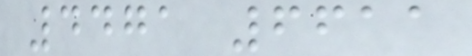4471 6611
